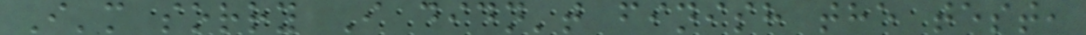I'm sorry I didn't finish the test,
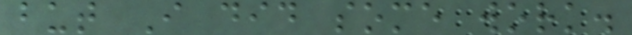but I did some work.
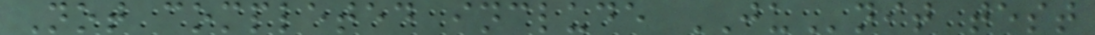Not completed include JUnit test
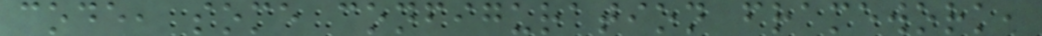code, some configuration framework,
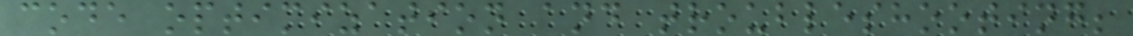code optimization and troubleshooting;
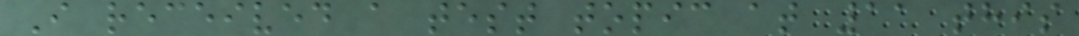I received a test topic at 11 this
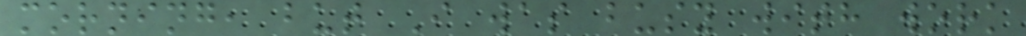morning, but I was busy with work
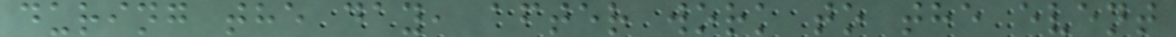during the day, after work to the event
